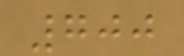700
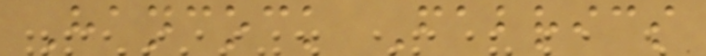Hancock Fabrics
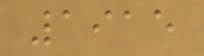1915
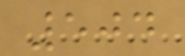504
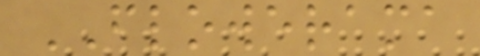FLOWERAMA
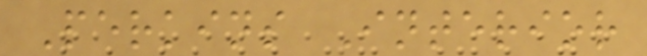Perkins Interior
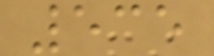535
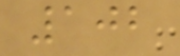102
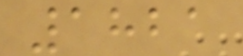1821
